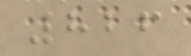826
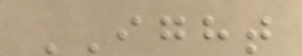IGHT
